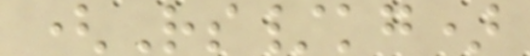(Rs/kg)
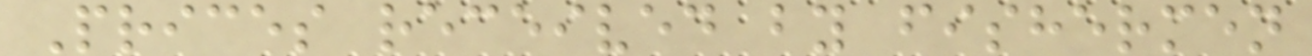Prices received by fishermen
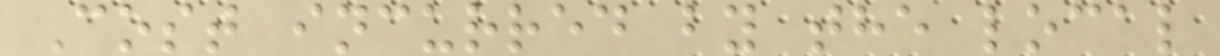Cost incurred by the local
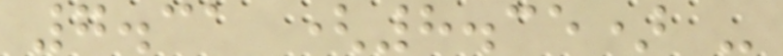7.31 (8.35) -
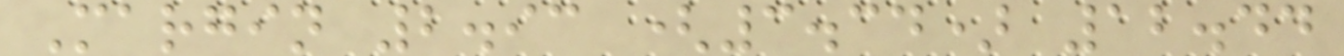Margin 2.93 (3.34) 12.44
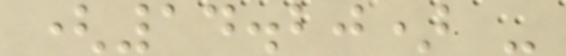(14.20) -
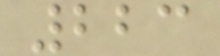223
